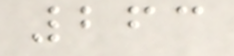263
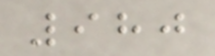980
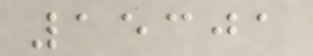15301
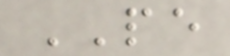PE
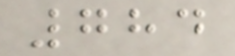784
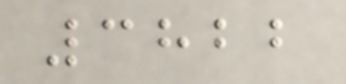3822
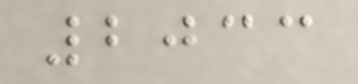2033
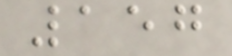157
